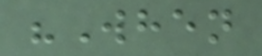"When
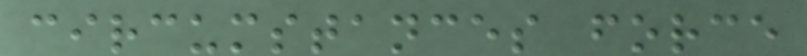circumstances force
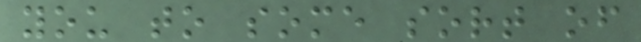you to some sort of
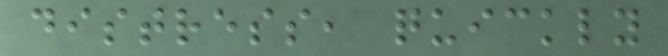distress, quickly
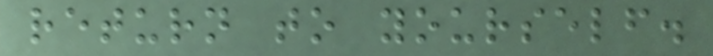return to yourself.
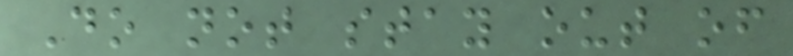Do not stay out of
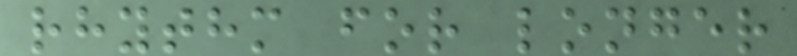rhythm for longer
